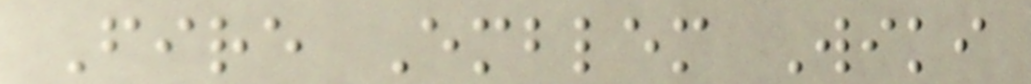Fire Emblem Wiki
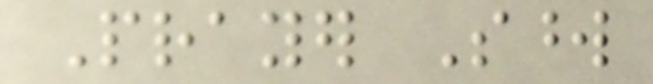Prayer Sword
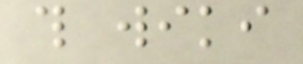this wiki
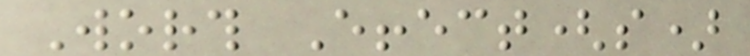Worth Effect(s)
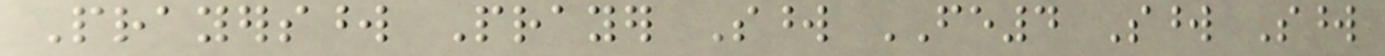Prayersword Prayer Sword FE4 Sword Sword
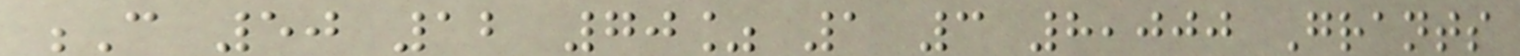C 50 12 70% 1 3 8,000 Grants
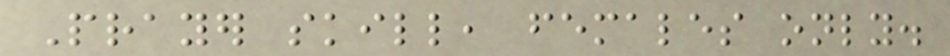Prayer skill, females only.
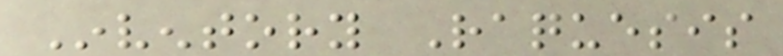Inventory Raquesis
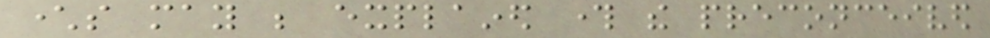characters may be explained through the preconceived
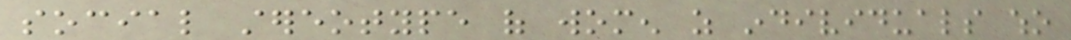social stereotype of women as individuals who
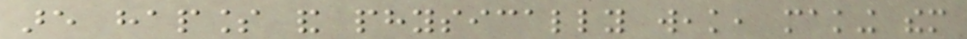are hapless and physically weak, making them
